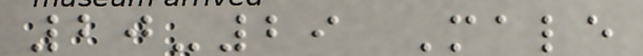20-29 Male
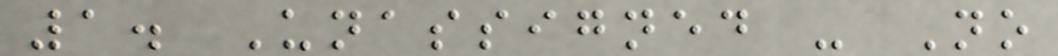1. Unassigned - No
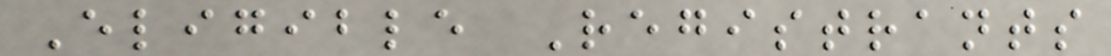Eligible Registrants
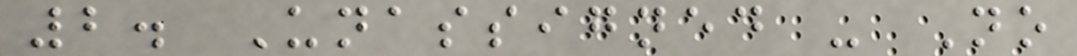2. Unassigned - No
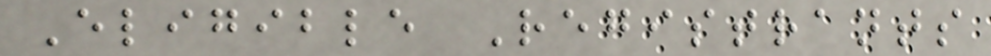Eligible Registrants
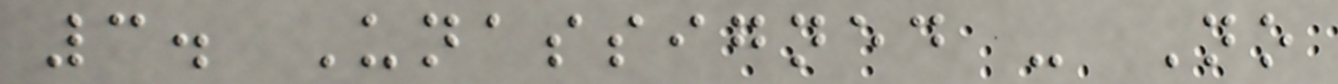3. Unassigned - No
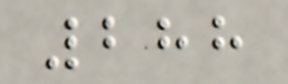288
